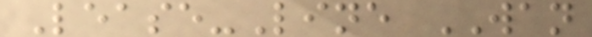Lease-Line WAN
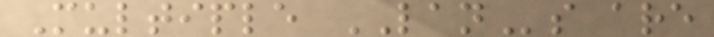Multiple LANs are
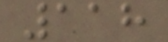118
